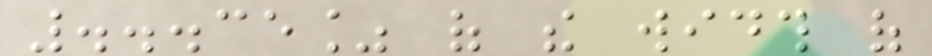...35% of the width of
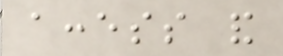access and
